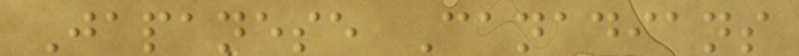Japanese Canadians
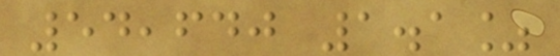54,640 1.1%
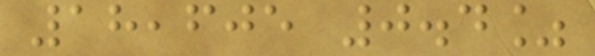18,605 0.4%
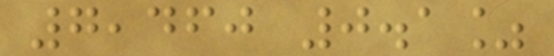7,460 0.1%
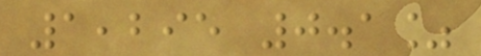1,295 0.1%
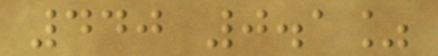440 0.1%
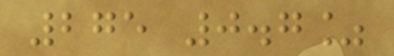275 0.7%
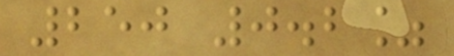250 0.2%
